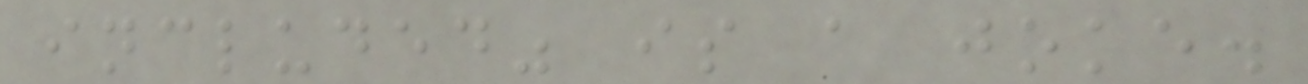included" is a joke.
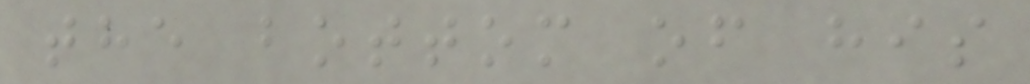the bottom of his
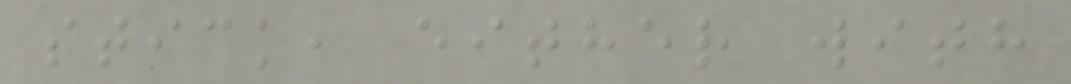stick, either with
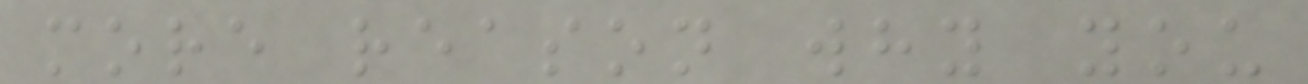more reason why you
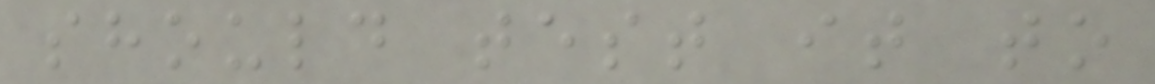should test it to
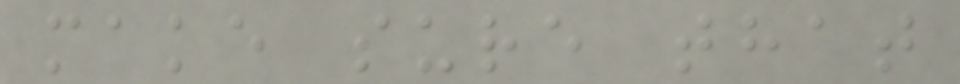make sure that
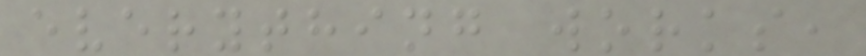everything works,
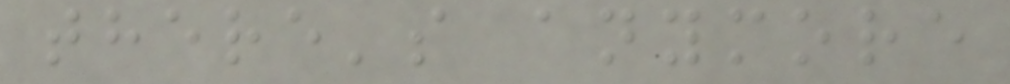there's anymore
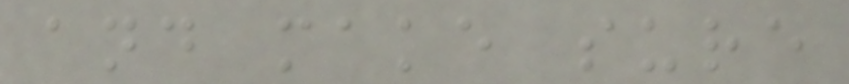and make sure
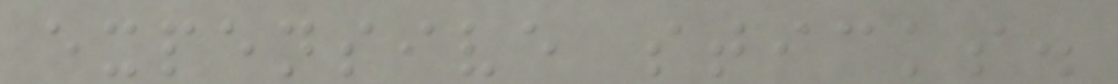expensive sticks.
